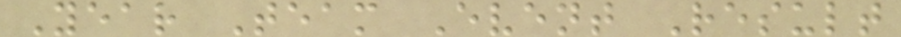Year Team Event Result
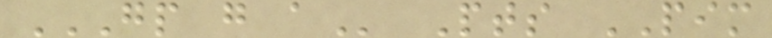GP G A Pts PIM
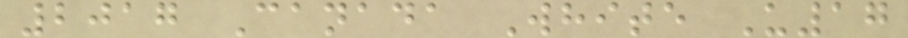2017 Canada White U17
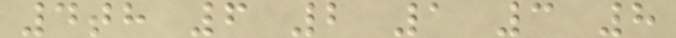4th 6 2 1 3 8
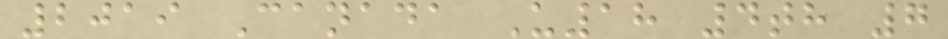2019 Canada U18 4th 7
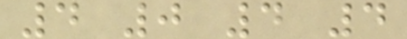4 0 4 4
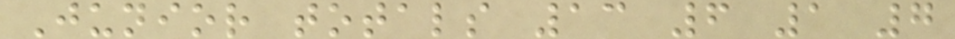Junior totals 13 6 1 7
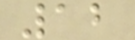12
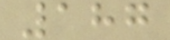187
